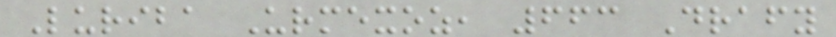Luriba Urmexoz, 663 Drafy
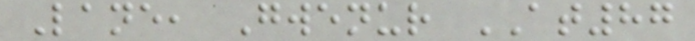Lane, Gwenur AT87
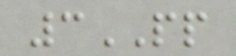3PP
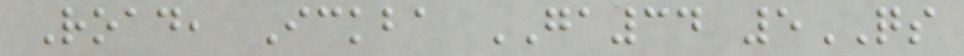Road, Ickba GA34 5QS
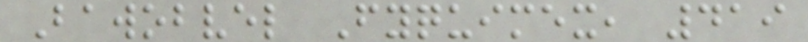Bawobvel Fyquimex, 419
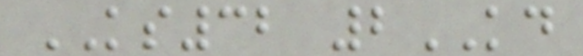KS32 2KD
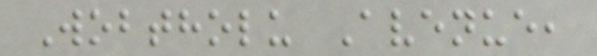Wobtholu Avenue,
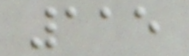115
